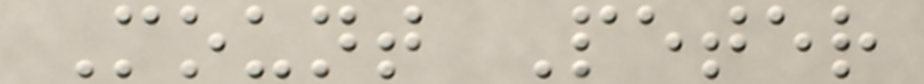Mount Peter
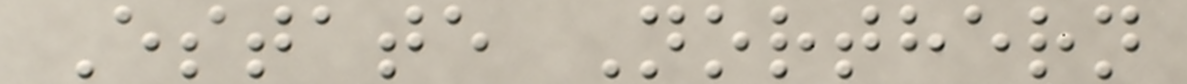Estate Northern
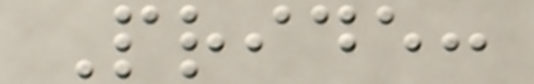Pride:
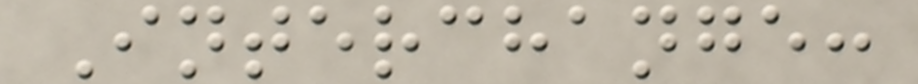Interchange:
